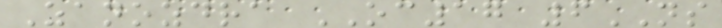Zanozdra OC17 6NS
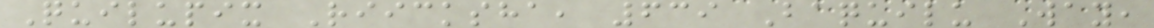Quilupix Riicksha, 639 Baquilu Way,
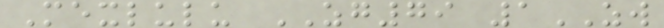Mexlulu ZG79 1ZW
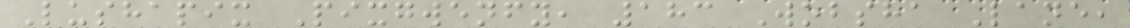Lushapix Pixgwenfy, 183 Wobsha Lane,
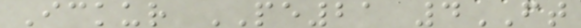Ickur PE21 4FT
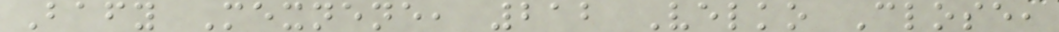Bafy Mexnene, 212 Velko Close,
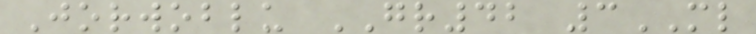Jorwoblu GR42 3ML
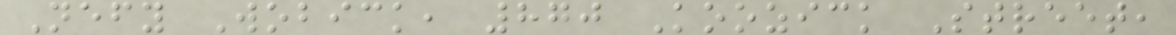Nefy Wobick, 870 Koozick Street,
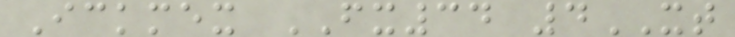Ickmex FX34 4XT
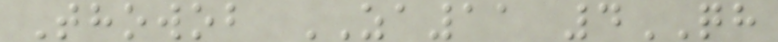Thowob ZA11 4QH
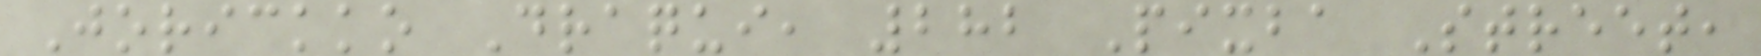Jorickko Draqui, 282 Pixba Street,
